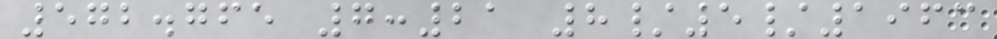572.765 7:21 8/5/1963
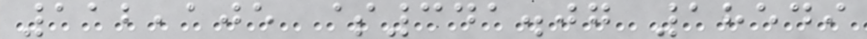112,105 $341.07 18549
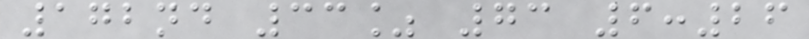172nd 33% 73 6:26
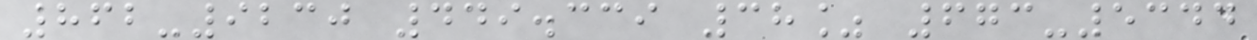862-9230 449.339 38% 673-5344
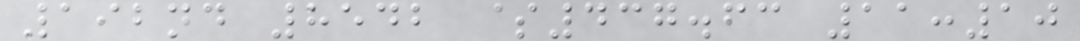192nd 8542 $437.63 11:10
